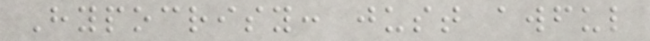Hypocrisy: just awful
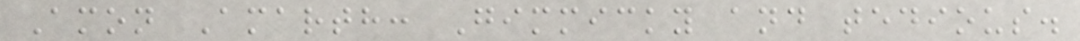Amon Amarth: Gimmicky and tedious.
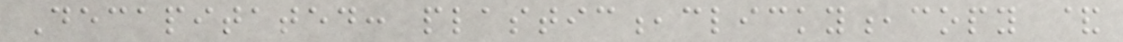Decapitated: plastic,clicky,copy &
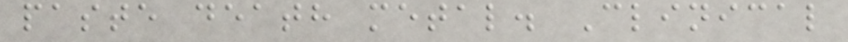paste death metal. Clinical
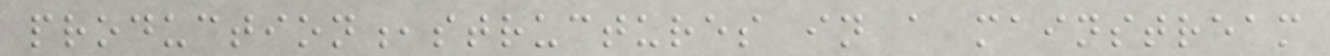production,structures in a mainstream
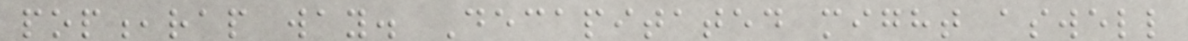pop,rap way. Decapitated might aswell
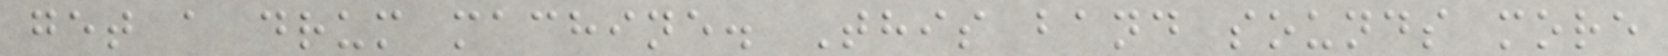get a drum machine. This band sounds more
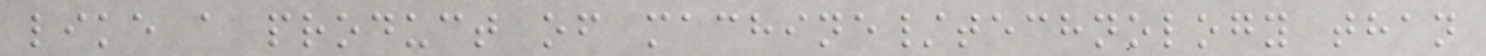like a product of machine/technology than
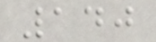140
